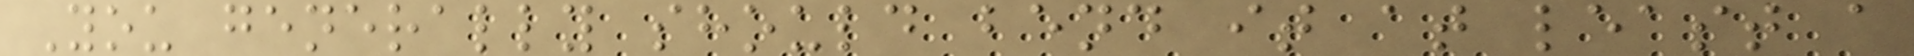You generally should bend it at least a
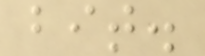bit.
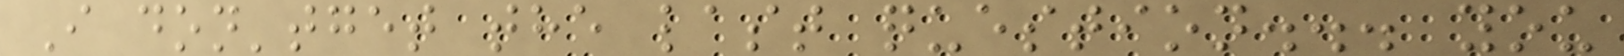I don'tget the last question... you
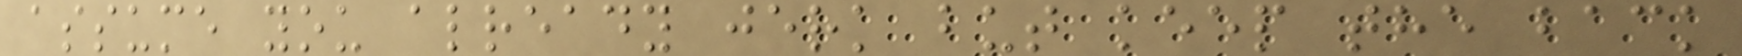assume you already jerk but keep the back
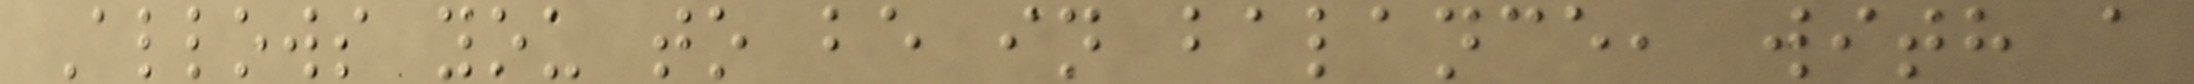Allows you to be in balance, with a
